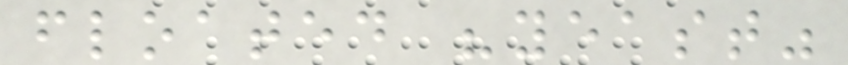floated "yeast"
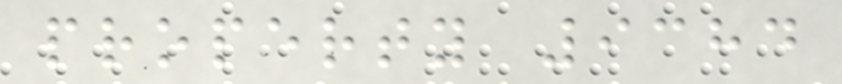property 9384
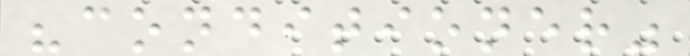"conditioner"
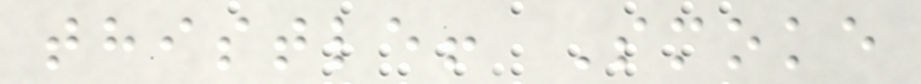thistle! Smoke
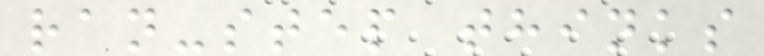ran-step thinks
